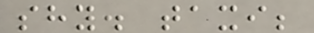shy. taxi;
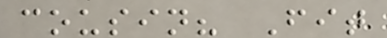cousin? Fit
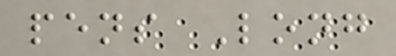pens Long
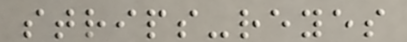strips-reyes
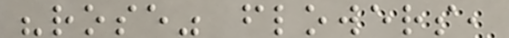"rose" flowers,
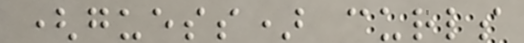(guess) curls
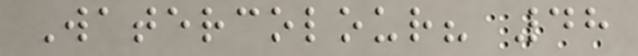Watercolour? 48
